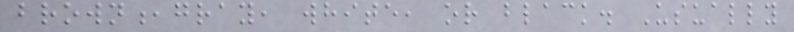brown,gray, white, or black. Usually
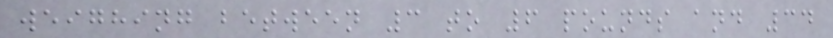weighing between 3 to 6 pounds and 34
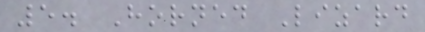5. Horned Lizard
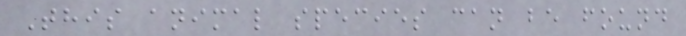This animal species can be found
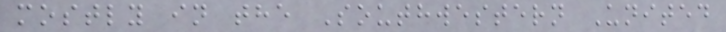mostly in the Southwestern United
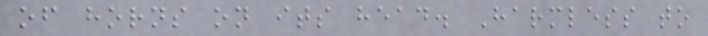of horns on its head. Harmless to
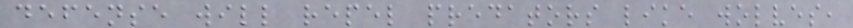defense will repel predators like wolves,
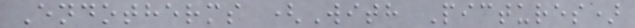Endotherms (With Pictures)
